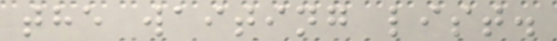the waiting list.
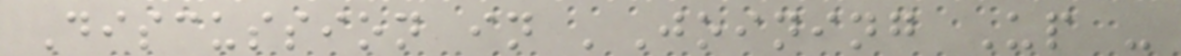Discussion in 'Joining Up -
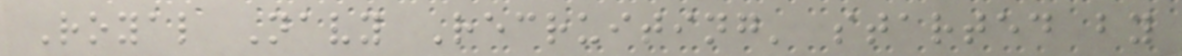Royal Navy Recruiting' started by
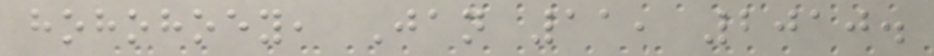hohohoey, Jan 11, 2010.
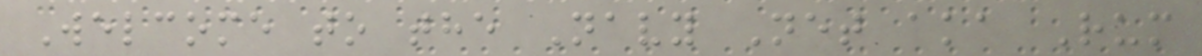Welcome to the Navy Net aka Rum
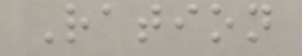Ration
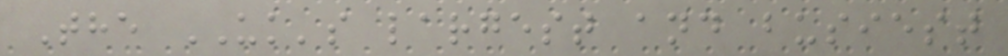The UK's largest and busiest
